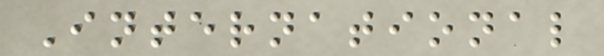International
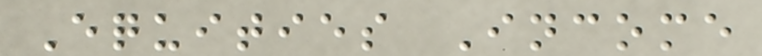Equities Income
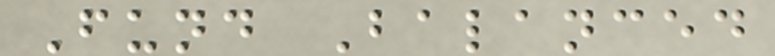Fund Balanced
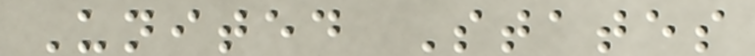United States
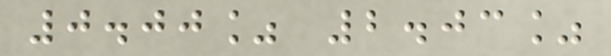0.00% 2.03%
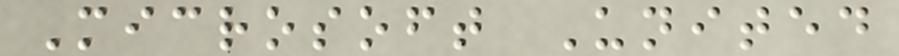Microsoft United
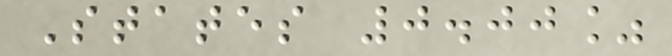States 0.00%
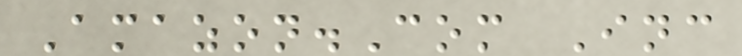Amazon.Com Inc
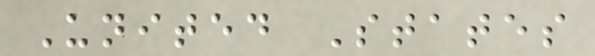United States
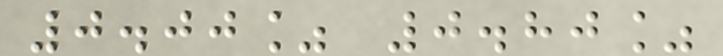0.00% 0.80%
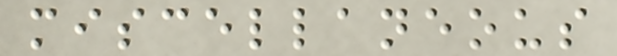miscellaneous
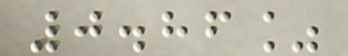0.86%
